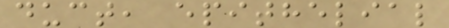duct, epithelial
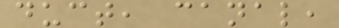duct, canal,
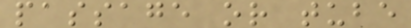passage or tube
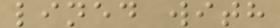lined with
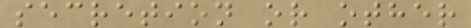secretion or other
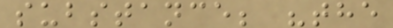substance; "the
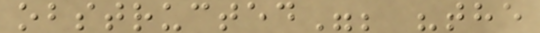obstructed"; "the
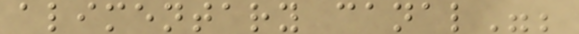alimentary canal";
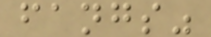fangs"
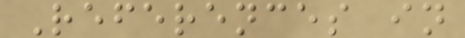References in
